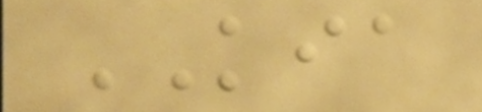KIA
